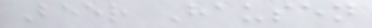Beer Hausen
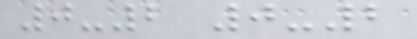0-2 0-2
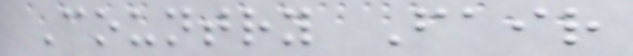Country Fair
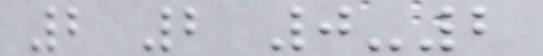2 2 0-2
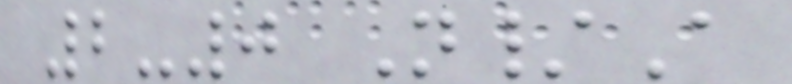2-0 N/A
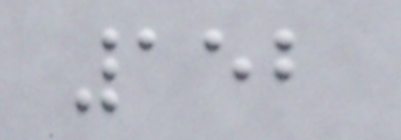152
